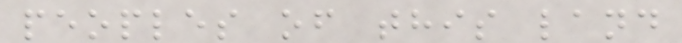peoples of this land
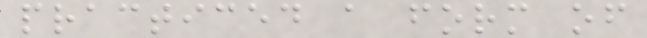practiced a form of
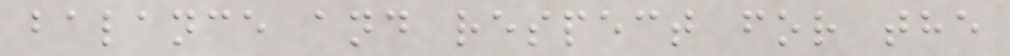balance and respect for the
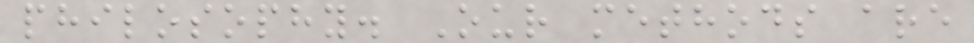philosophy. Our methods are
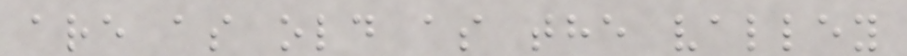are as old as the valley
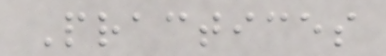Practices
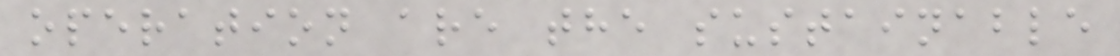operation are the sustainable
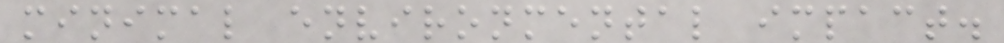minimal environmental impact.
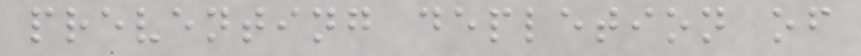preventing depletion of
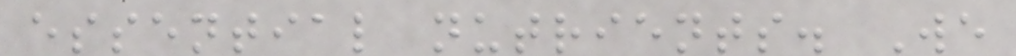essential nutrients. We
